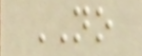NO
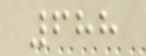688
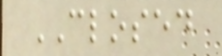CLOSED
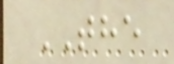THE
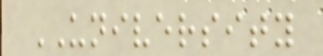UNIVERSITY
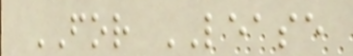FOR LEASE
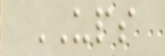UPS
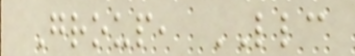Group, LLC
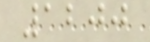1200
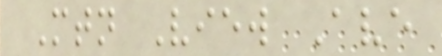Mtn View Ave
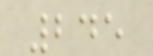245
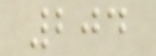204
